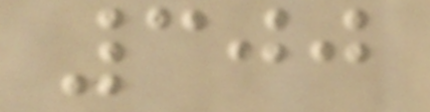300
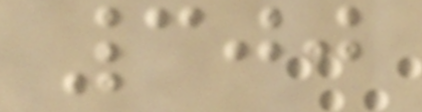300
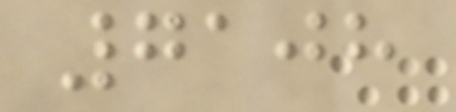7108
